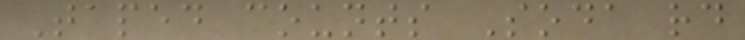Taped counts Soda rd
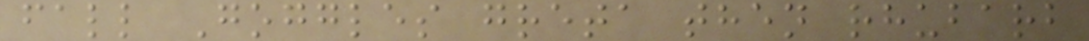fall Goggles greta then rhubarb
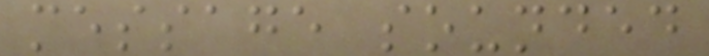message sounded
